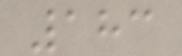183
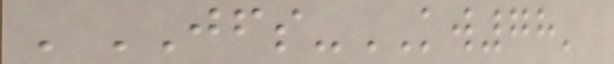'JFS-KW78'
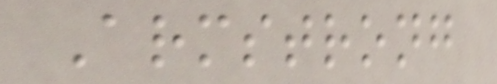Armstrong
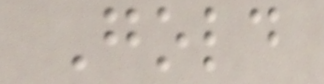Gold
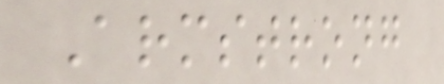Armstrong
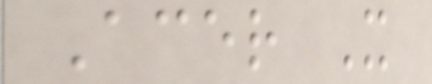Acer X
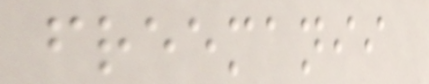freemanii
